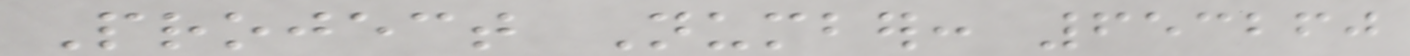Project Number: 653260
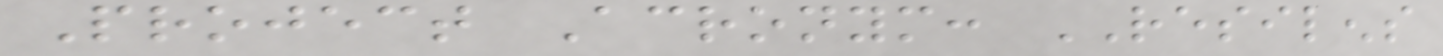Project Acronym: RESILENS
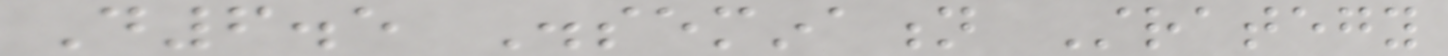D6.5 Dissemination Strategy
